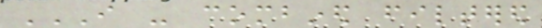I - COMBINED FILTERED
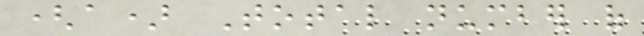(a) Total number of
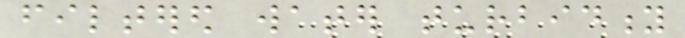filtered water turbidity
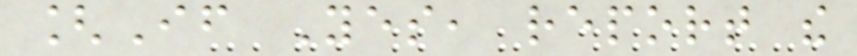[If Yes, report the
